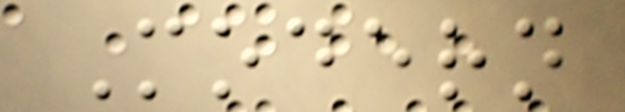Modern
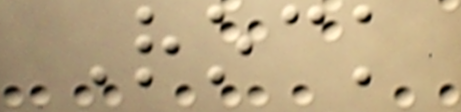Rock
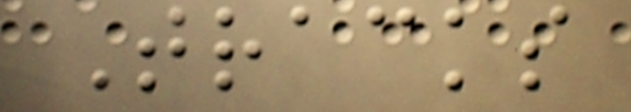Tracks
